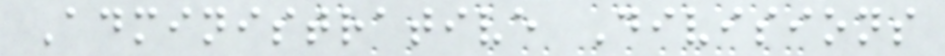Administrative Divisions
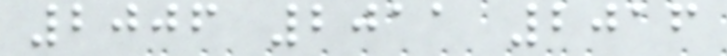2006 2011 2016
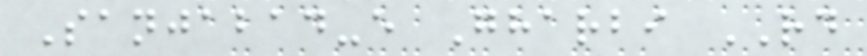Sanjabad-e Gharbi RD
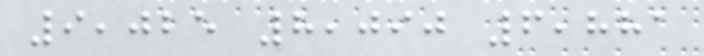9,025 8,090 6,881
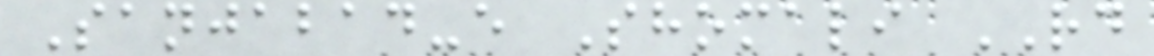Sanjabad-e Shomali RD
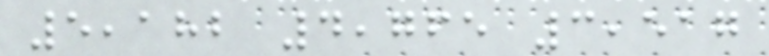5,182 4,765 3,517
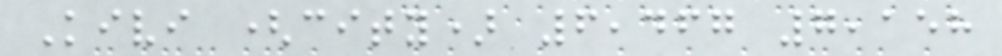Kivi (city) 6,467 7,158
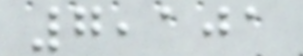7,101
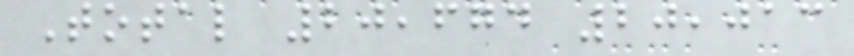Total 20,674 20,013
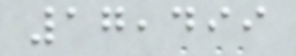17,499
